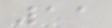11
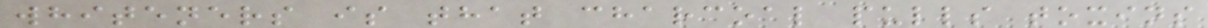whiteners is that charcoal pulls toxins
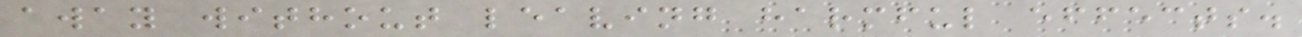away without leaving harmful effects.
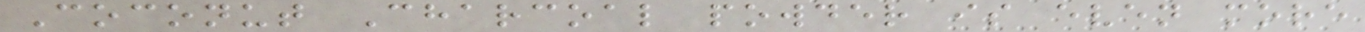Coconut Charcoal powder is even more
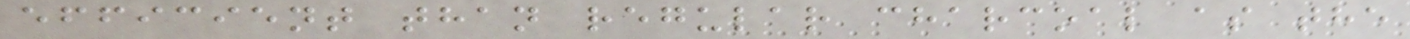efficient than regular charcoal as the
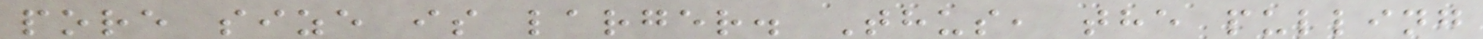pore size is larger. Thus, the pulling
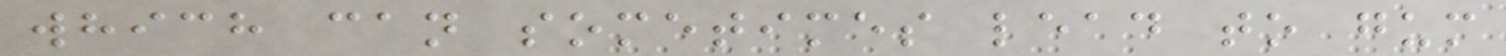which can sometimes lead to gum
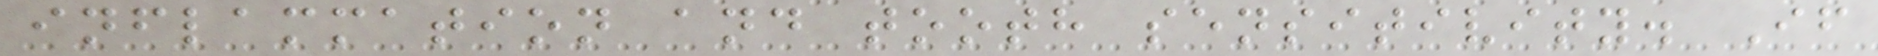inflammation and tooth sensitivity. If
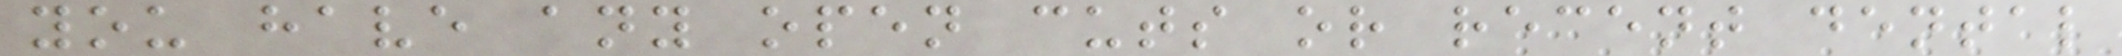you have any open cuts or recent dental
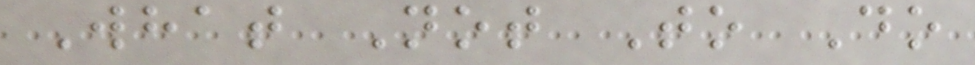What Not To Do
